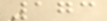173
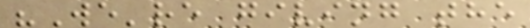"We're giving the
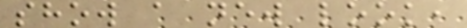show a new look,
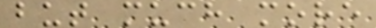but much more
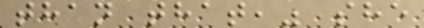than that," she
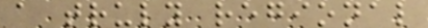a truly regional
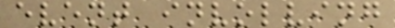event involving
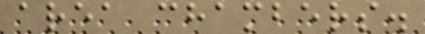area chambers.
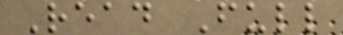Read Full
